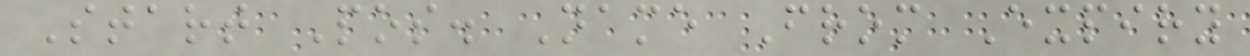Start Pos. Name From Expiry
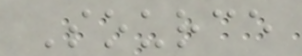Source
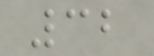32
